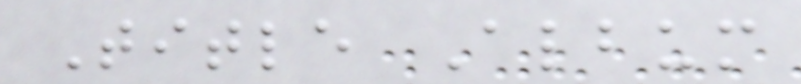Title Album
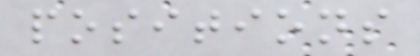positions
